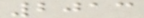2013
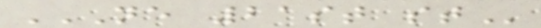NE 21ST ST
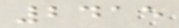2415
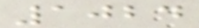1024
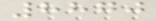8870
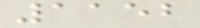1152
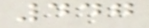447
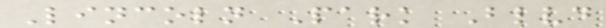Lincoln Park Blvd
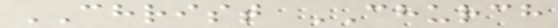CHRIST CHURCH
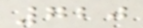720
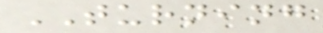TURNING
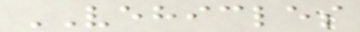VEHICLES
